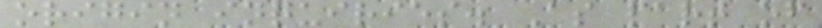origin inquiries. As part of
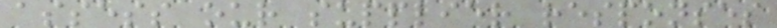assess our supplier responses
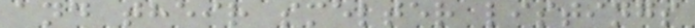and their smelter listings
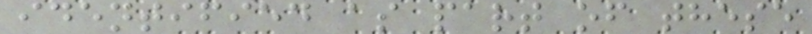identified as part of these
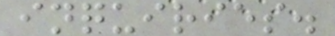inquiries.
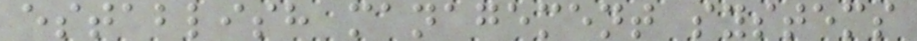establish management systems
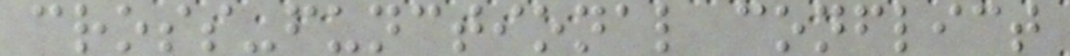cross-functional conflict
